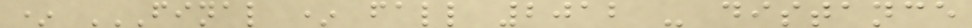* FINAL * FALL 2012 - DISTANCE
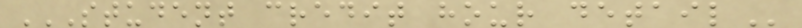STUDENT CREDIT HOUR DETAIL
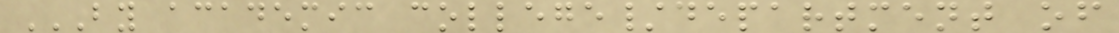BY ACADEMIC COLLEGE/DEPARTMENT OF
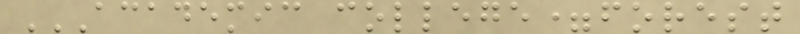ACADEMIC COLLEGE=FOREST
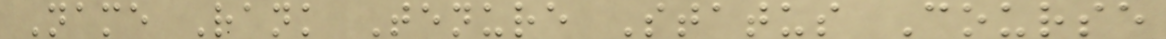Name Rank Tenure Status Course
